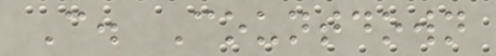C. Countdown
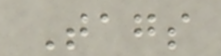Tags
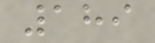189
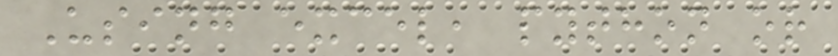Using excel, python or
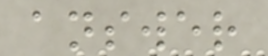answer
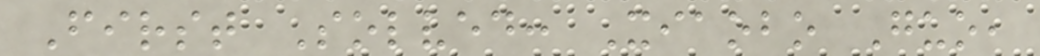First Solved: Xiaobo Guo,
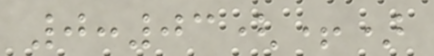0:03(+)
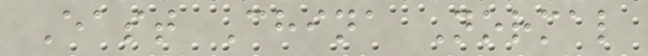East China Normal
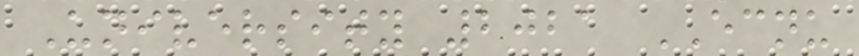University 2021 ECNU
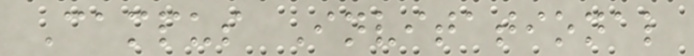Campus Invitational
